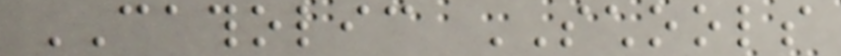CATHOLIC SCHOOLS
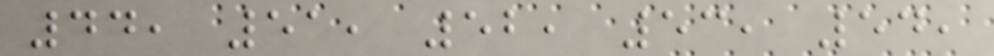44, 51, 52, 53, 54,
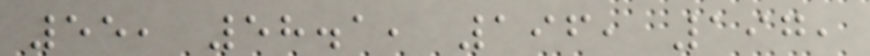55, 58.1, 196, 197,
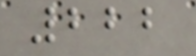222
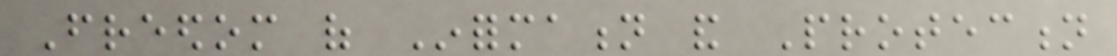Freedom of Information and Protection
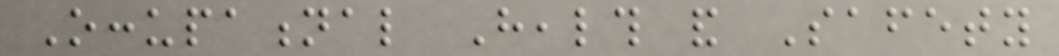Occupational Health and Safety
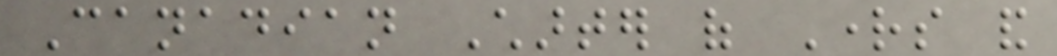Canadian Charter of Rights and
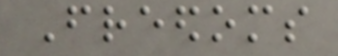Freedoms
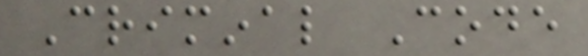Criminal Code
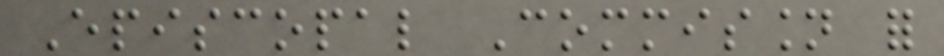Episcopal Commission for
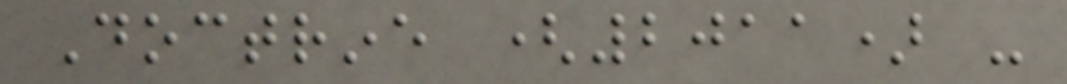Doctrine (2011) -
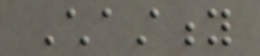Chastity
